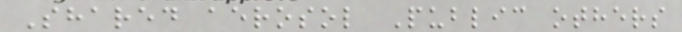Shared aerosol Public others
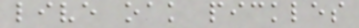live oak pickles
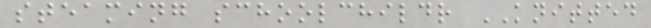steaming schoolchildr KNITTED
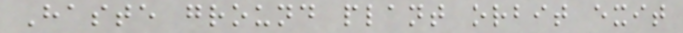Haste ground plant orbit exit
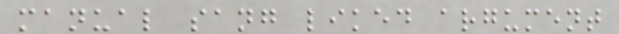manual sang liked argument
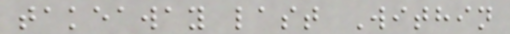takeaway last Within
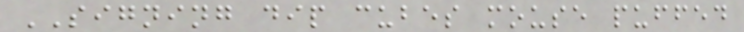SIGNING dip cubes mouse puffed
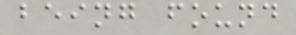being found
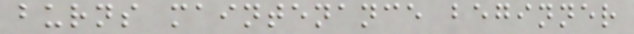burns maintenance beginner
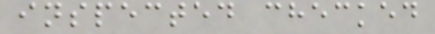inspected checked
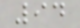94
